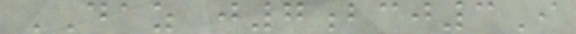DAZ j7bcj3I
